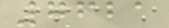7621
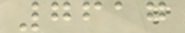7617
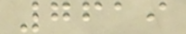7619
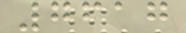7617
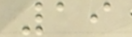19
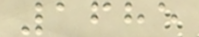1685
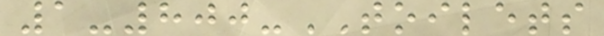1-800-TOILETS
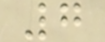7
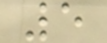5
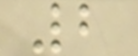2
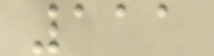111
